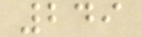249
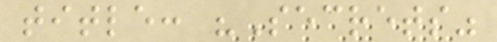title: "Secrets"
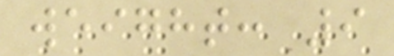weight: 9
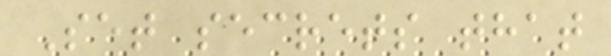Set secrets that
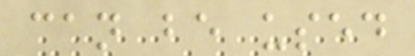can be used
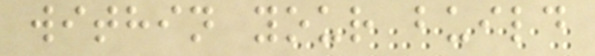within your build
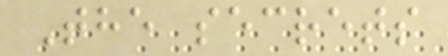The secrets
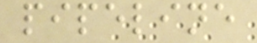pipeline
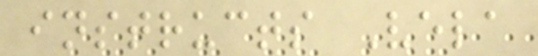instructs Vela
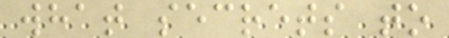what secrets to
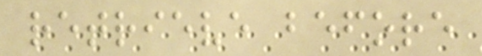retrieve before
